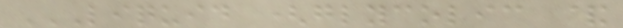LIQUID (GLYCOLIC &
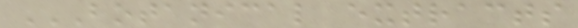BOTANICAL EXTRACTS
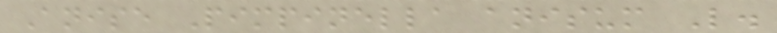Anise Pimpinella anisum L.
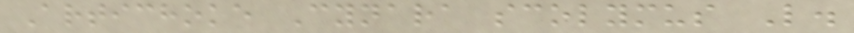Artichoke Cynara scolymus L.
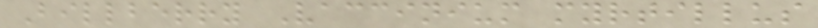Billberry Vaccinium myrtillus
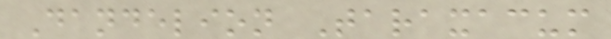Dandelion Taraxacum
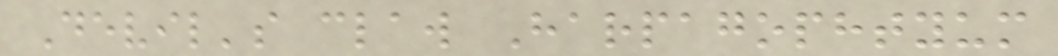Devil's claw Harpagophtyum
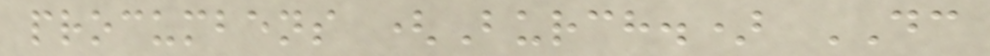procumbens (Burch.) DC
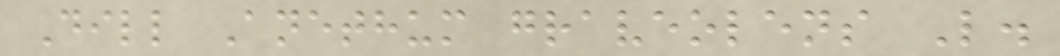Dill Anethum graveolens L.
